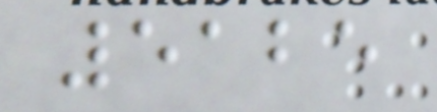5125
